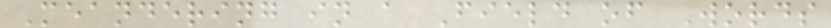Meandering in a Field of Words
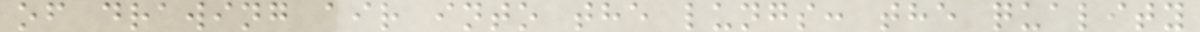of drawing air into the lungs: the quality
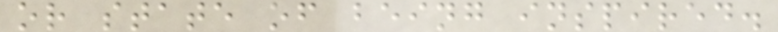or state of being inspired.
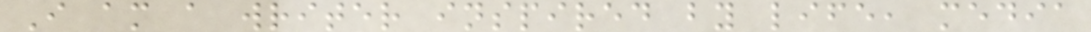I am a writer inspired by life, media
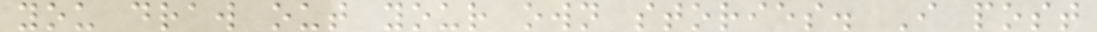you draw out your own stories. I post
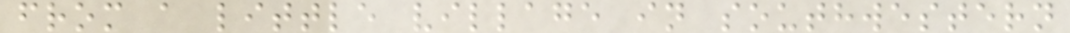from a little village in southwestern
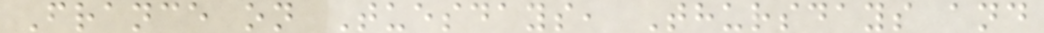France on Tuesdays, Thursdays and
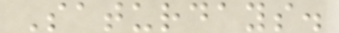Saturdays.
